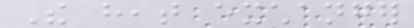The heat exchanger
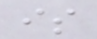is
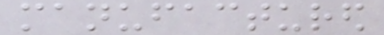manufactured
